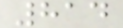814
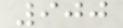900
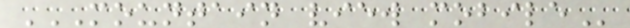MOUNTAIN VIEW MOBILE
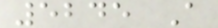5245 A
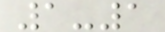1-1
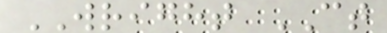WRIGHT CT
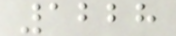1228
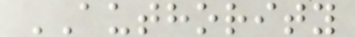AUTHORITY
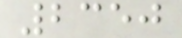2350
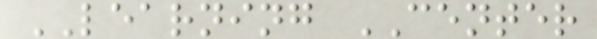LEARNING CENTER
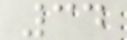34
